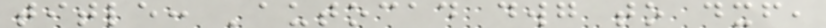title: 'autocad dwg to dxf,
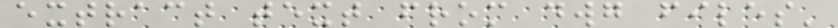extract text from dwg files'
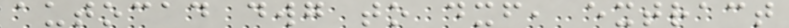autocad dwg to dxf, extract
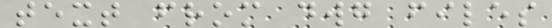text from dwg files
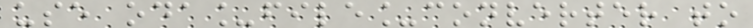use oda_file_converter to
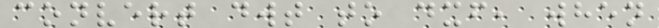convert dwt to dxf, when
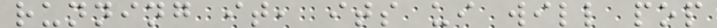running it, its ui will pop
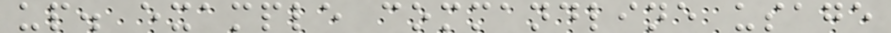up. example commandline usage
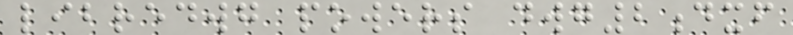libredwg powers dwg2dxf
